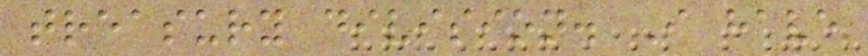treasury division. I have
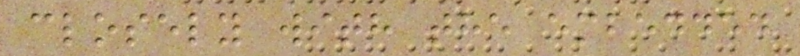closely with the embedded
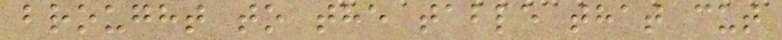brought to the table that cut
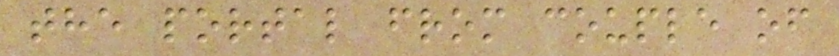the portal from couple of
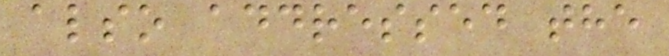also addressed the
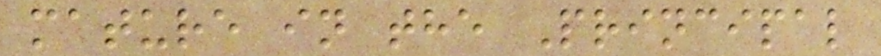mature in the Principal
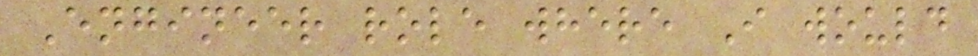Engineer role where I would
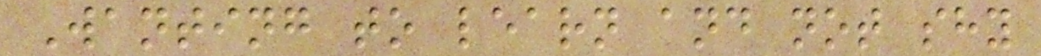Wanting to learn and not shy
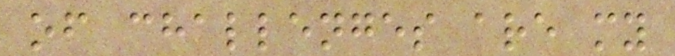of challenges are my
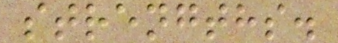strengths.
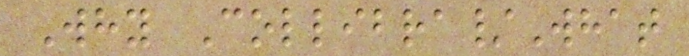Why Collibra/What
